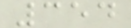354
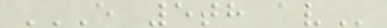E 5TH AV
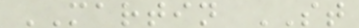MARTIN ST
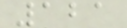121
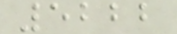5222
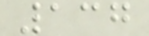137
